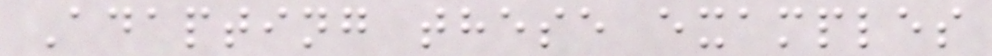Adapting these examples
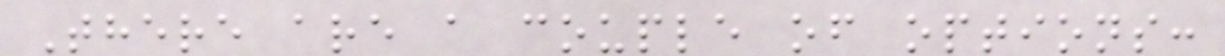There are a couple of options:
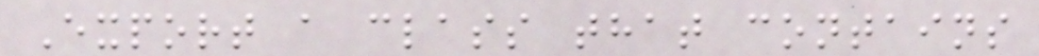Export a class that contains
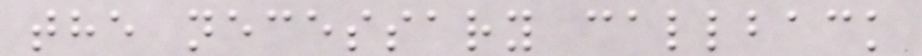the necessary callback
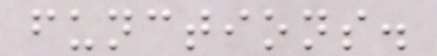functions.
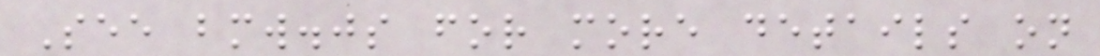See bmw.js for more details on
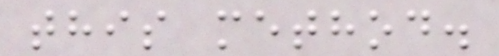this method.
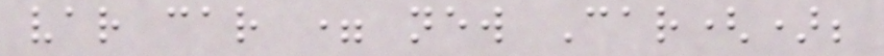var car = new Car();
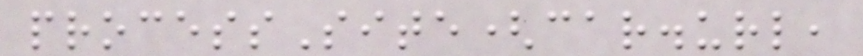processSite(car.url,
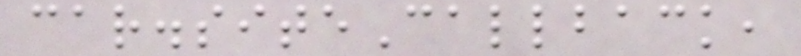car.siteCallback,
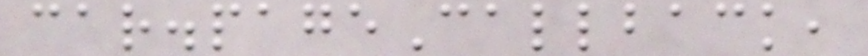car.pageCallback,
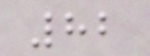82
